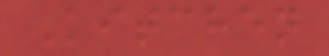Kitchen
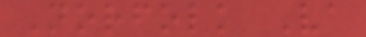Norfolk Va
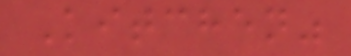Kitchen"
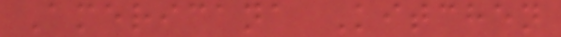Americana Kitchen
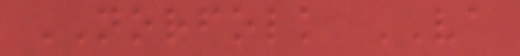NORFOLK VA
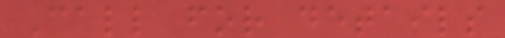Call for details
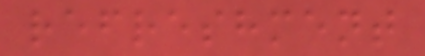refreshment
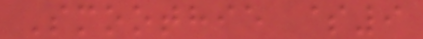Smoothie $9
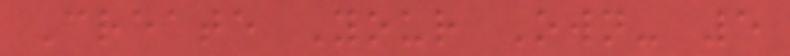Create Your Own- 5
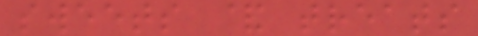sweets & treats
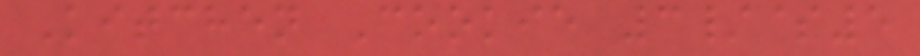Kitchen Cookie 3/$5
